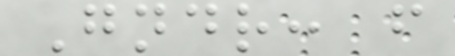Gndr: f
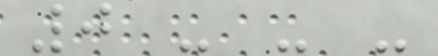0 - - -
